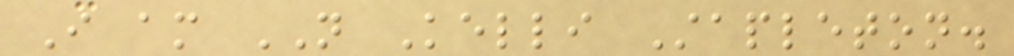I am NOT Kelli Stapleton.
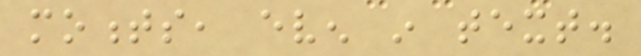moments, even in text.
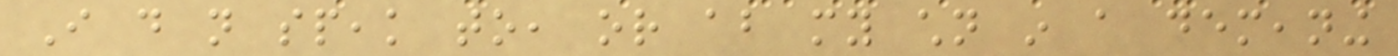I do not speak to, or about my children in a demeaning
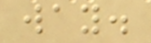way.
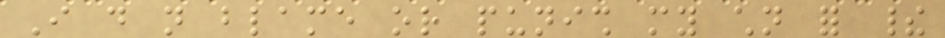I do not blame or punish my children for their
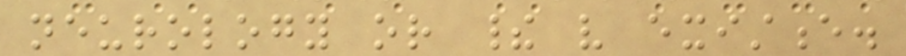neurology or their very existence.
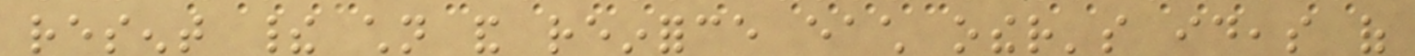resent their children and reinforce each other's ideas of
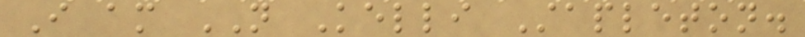I am NOT Kelli Stapleton.
